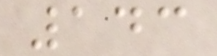143
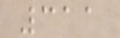311
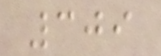309
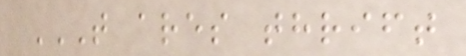T ARES THRIFT
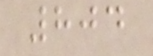804
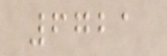6721
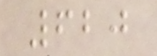620
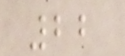22
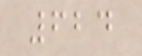624
